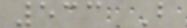533 B
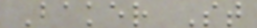Baker St
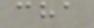cha
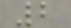2
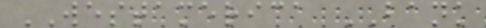WESTAMERICA BANK
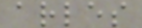arles
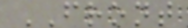FRONT
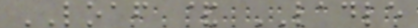LOAF & LADLE
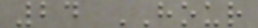24 HOUR
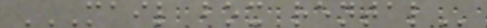MAIL BOX RENTAL
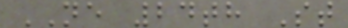NE 24th St
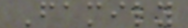Family
